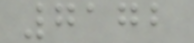7172
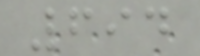694
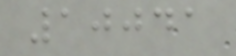10041
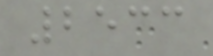2533
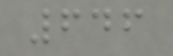646
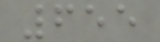655
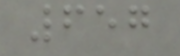657
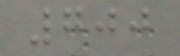700
